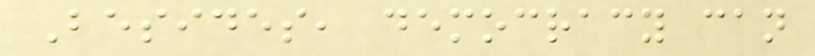Besides, democracy can
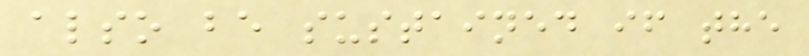also be sustained if the
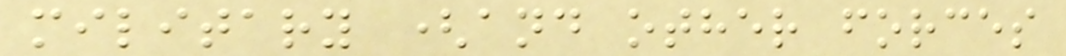military (and other forces
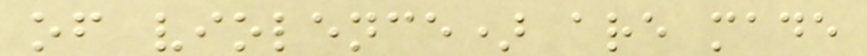of violence) are made
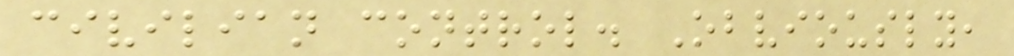civilian control. Obviously,
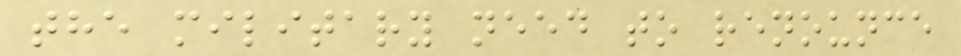the military need to renounce
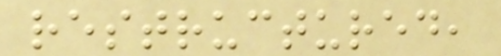restructured,
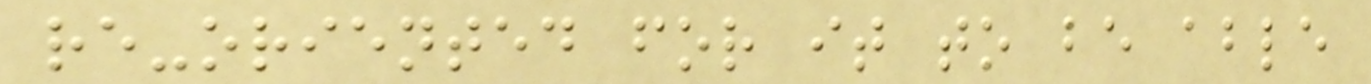re-oriented for it to be able
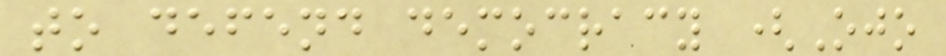to defend democracy (Ojo
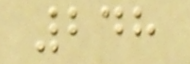248
